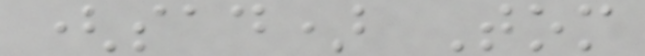(sad) Tom
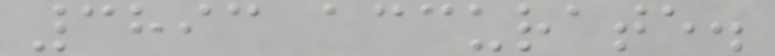3893 accurate.
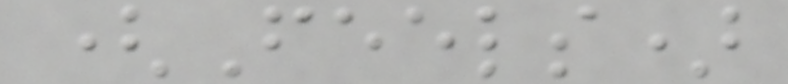(Feels)
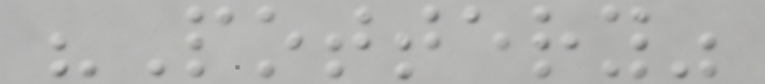"Pottery"
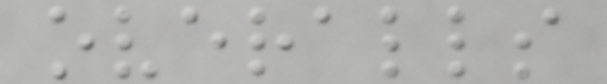overalls
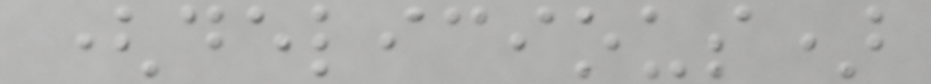(delicious)
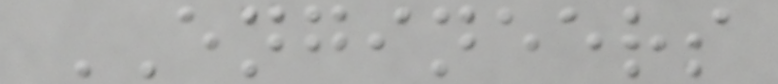ENGINEERS
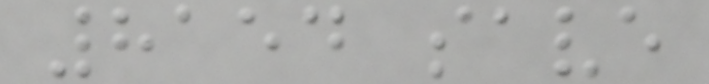8154 save
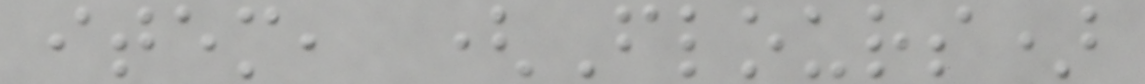item, (Flours)
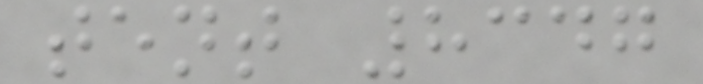tent 8347
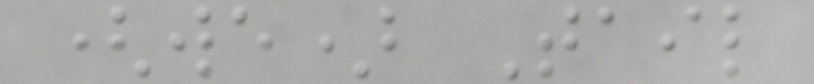(we) Tail
